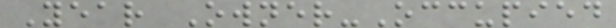Year Owner-Occupied
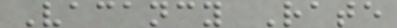Vacancy Rate
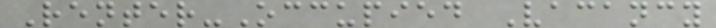Renter-Occupied Vacancy
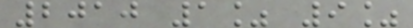2010 1% 9%
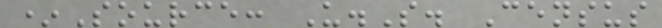*Source: U.S. Census
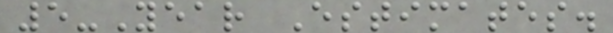5-Year Estimates.
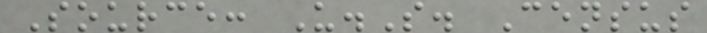Source: U.S. Census
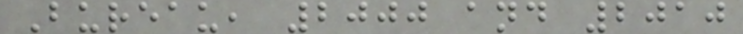Bureau, 2000 and 2010
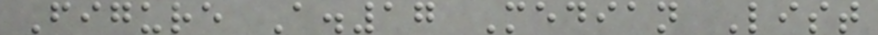Figure A.17 Median List
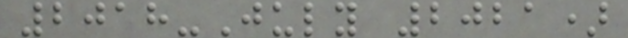2018-July 2021)
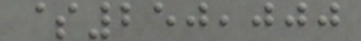$250,000
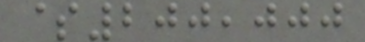$200,000
